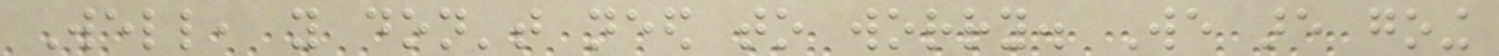Well, you don't need to worry. We are going
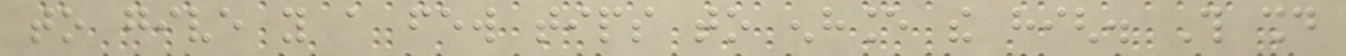to give you a few tips to enhance the high. This should
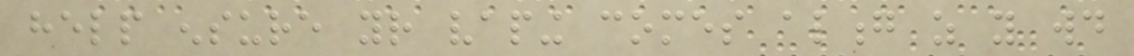help ensure your vaping comes along as you would
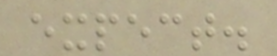expect.
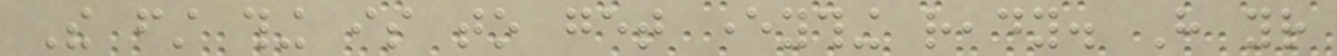The first thing is to get everything ready. Have your
